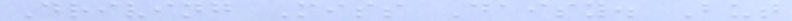Driving Miss Daisy. But
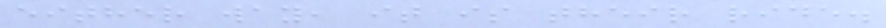either way, it is their ride.
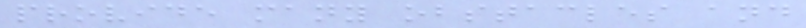provide many obstacles and
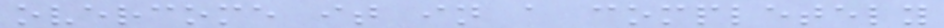overcome it in a completely
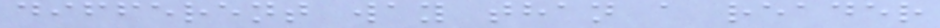different way than a reader
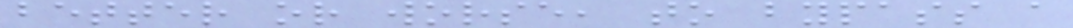better or worse, to bypass a
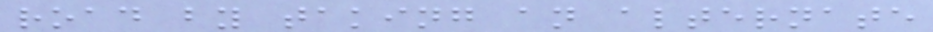road by taking an alternate
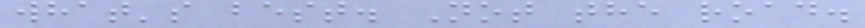what's best. Not the road.
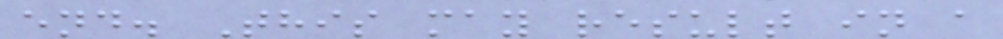end. This may result in a
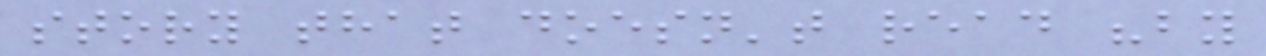story that doesn't read "by
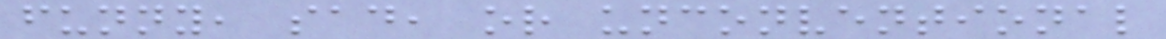funny, sad, or unconventional
